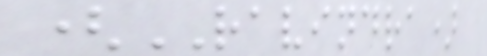(RAVINDRA)
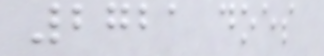2721 does
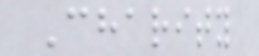Charity
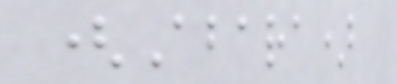(Abara)
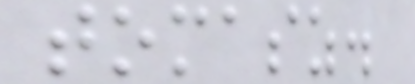tomasz.
